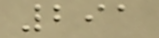291
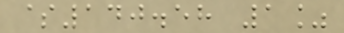$140.58 1%
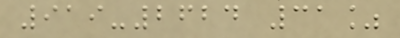919-2624 31%
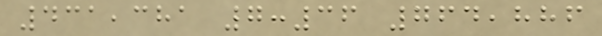431,381 7:36 764,886
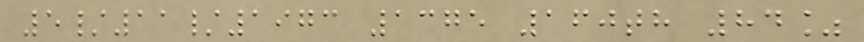5/11/1973 1375 160th 84%
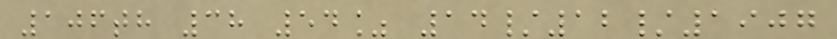106th 38 54% 14/12/1907
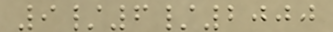9/6/2000
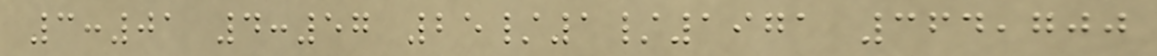3:01 4:57 25/1/1971 364,700
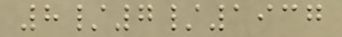8/7/1937
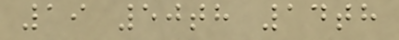19 50th 14th
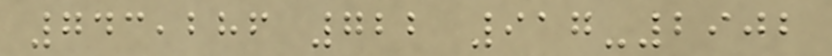743,286 722 917-2902
